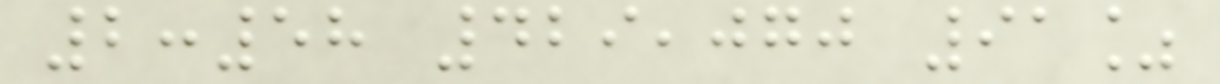2:58 429,070 91%
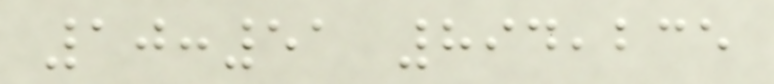10:51 894,235
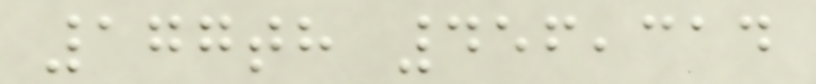177th 456,314
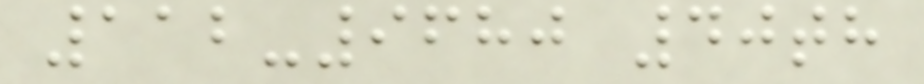112-9680 40th
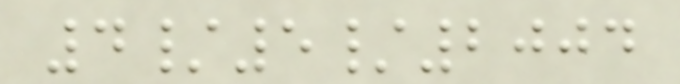4/5/2004
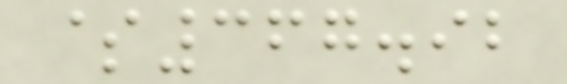$367.92
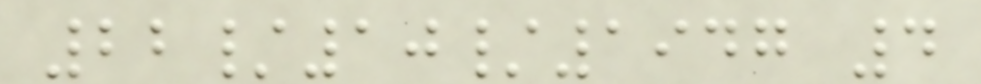22/10/1947 4
